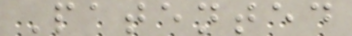Patented
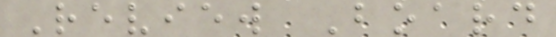Review Board
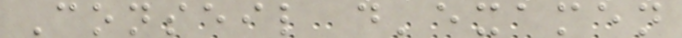Conseil d'examen
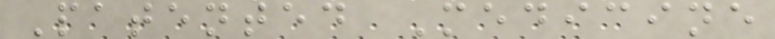Patented Medicine
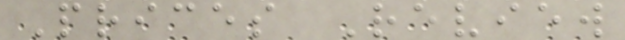Prices Review
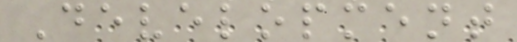Development
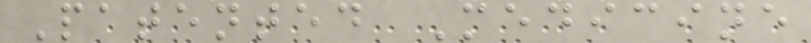Patented Medicine
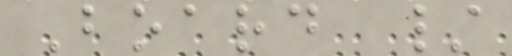Board /
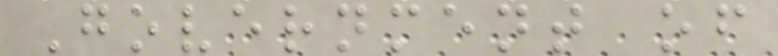Government of
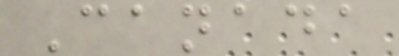Canada
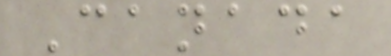Canada
